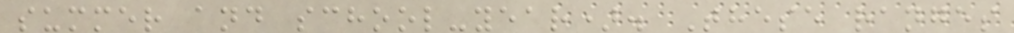summer and school-year). These ranges
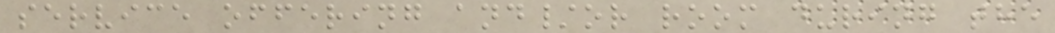service offering and/or room during the
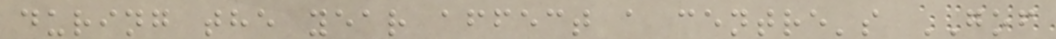during the year affect a centre's GOF
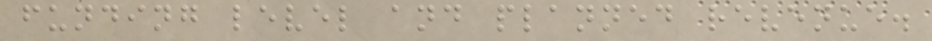funding level and planned revenue.
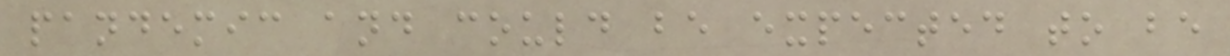pandemic and could be expected to be
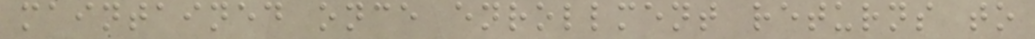maintained once enrollment returns to
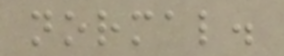normal.
